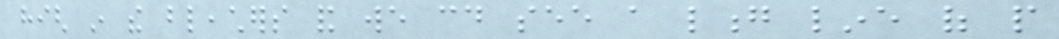high in the bleachers and we could see a long line of people
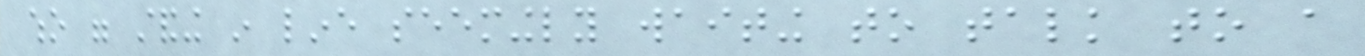who were standing in line seemingly waiting to talk to a
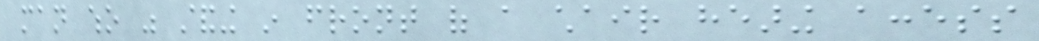man who was standing in front of a chair hearing access
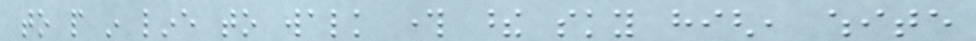to people in line to walk through these sky high, white
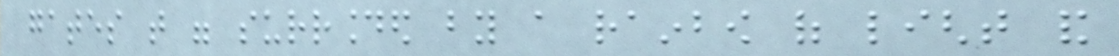gates that were surrounded by a rainbow of light and
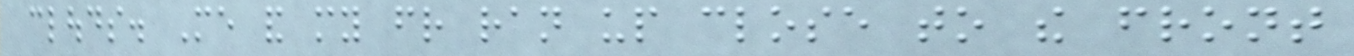clouds. Me and my friend ran up close to the front
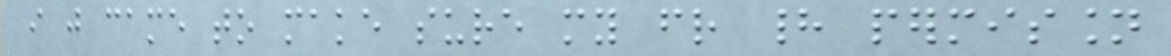i just came to make sure my friend had permission
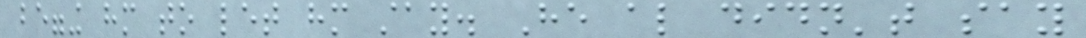begging him to let him stay. He also didn't say
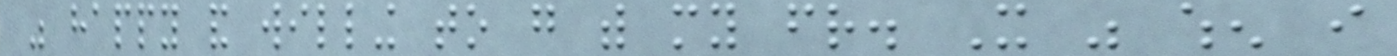was happy and willing to go with my friend. It was when i
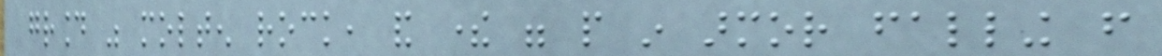ground was molten rock, and there were people in armor falling from
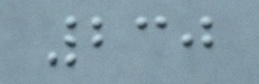230
